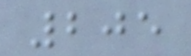205
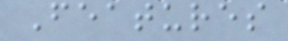Features
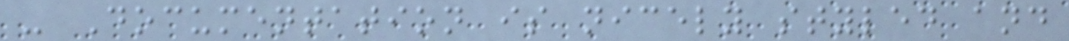- Documentation is nicely styled and
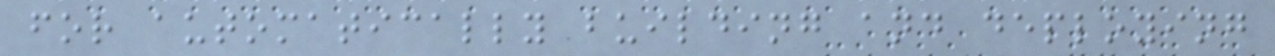for automatically building and deploying
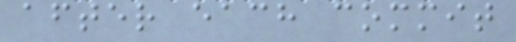after each commit
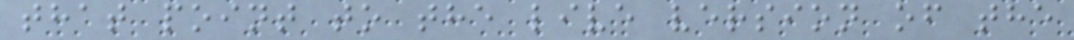that point to the live version of the
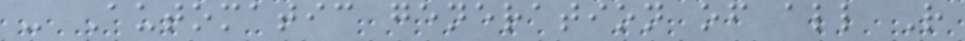- Automatic generation of all R
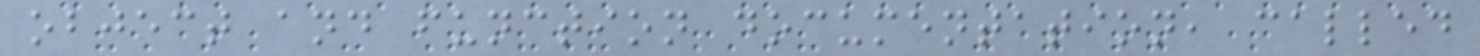object and function documentation, called
